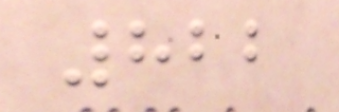822
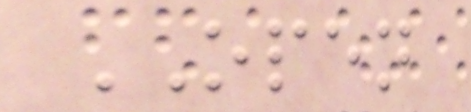OPEN
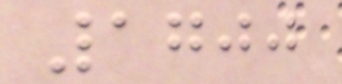1700
